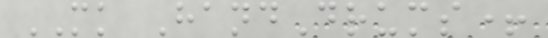MK HandDrums+
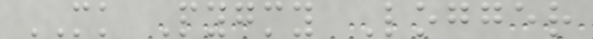MK Pygmy Logger
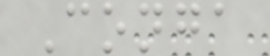Conga
